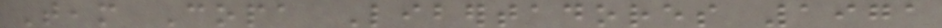Team Copa Libertadores 1971
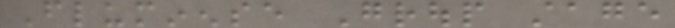Fluminense Group stage
